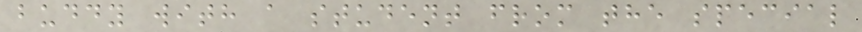buddy with a student from the special
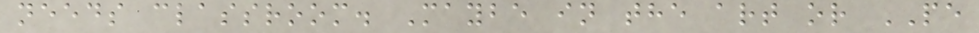needs classroom. Maybe in the art or PE
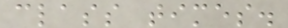class times.
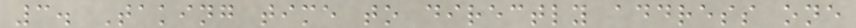3. Taking time to directly address one
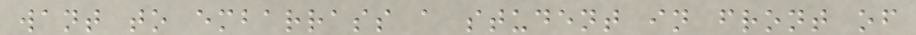want to embarrass a student in front of
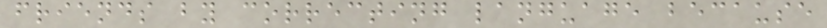friends by correcting language because
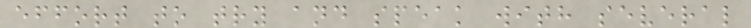effort to try and speak with several
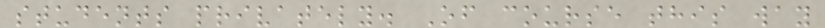students privately. Of course this way
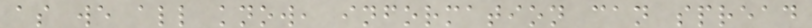as we all know, information can spread
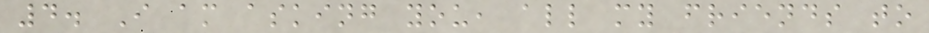4. I am asking you, all my friends to
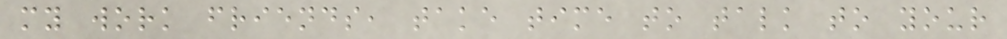my work friends, take time to talk to your
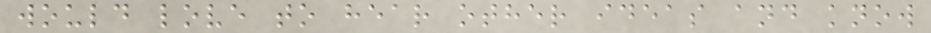would love to hear other ideas and know
